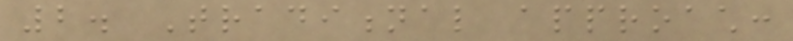2. Traditional approach:
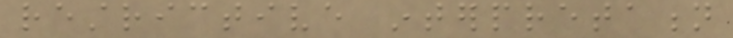restrictive interpretation
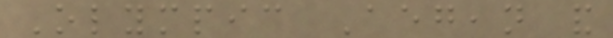Olympic Aegean and
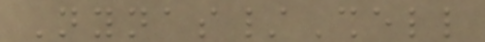Nynas/Shell
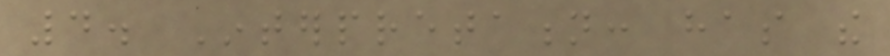4. Interpretation: has the
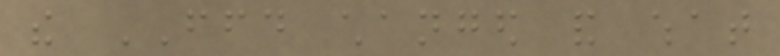the FFD changed and what
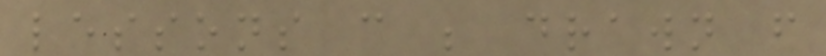lessons can be drawn from
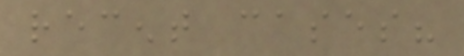recent cases?
